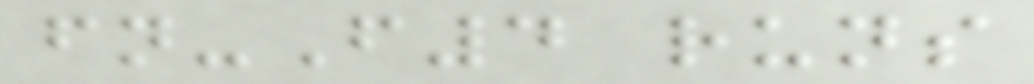fn-F4 runs
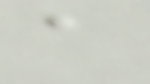a
